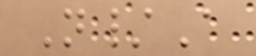N/A
